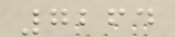7264
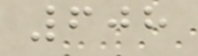608
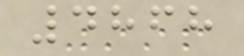4868
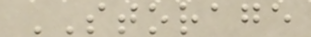STORAGE
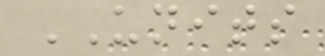UNITS
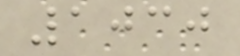1030
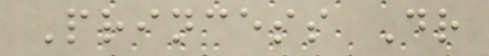Princess Dr
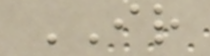IR
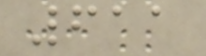611
